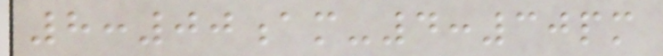8:00am-4:30pm
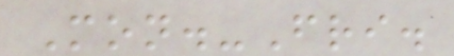Mon.-Fri.
